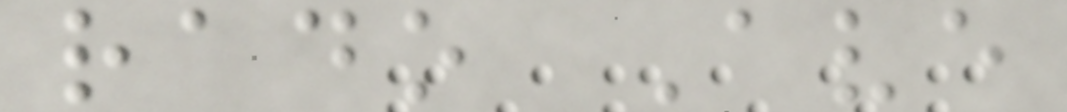rado Ave
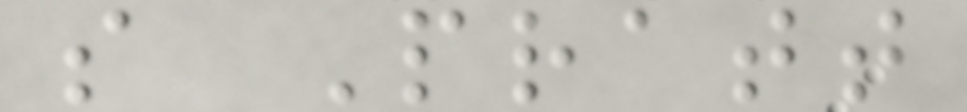s Pratt
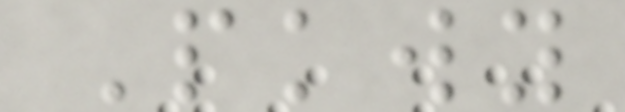Pkwy
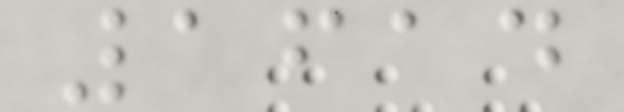1614
